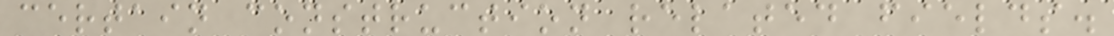certain construction related fields.
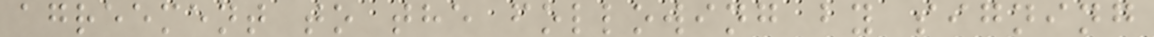agreement to the following by signing
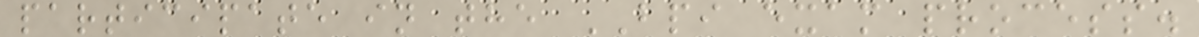participate in the BPI exam process.
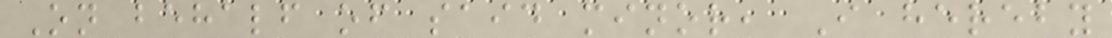On behalf of said minor, I hereby
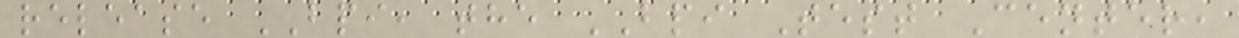release BPI, the BPI Test Center,
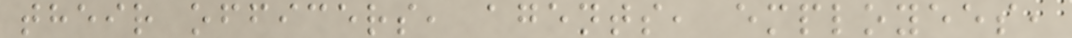their officers, agents, employees,
